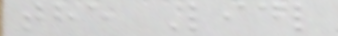the Lidl
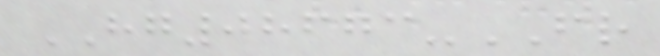HG08673-FR
